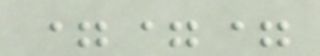===
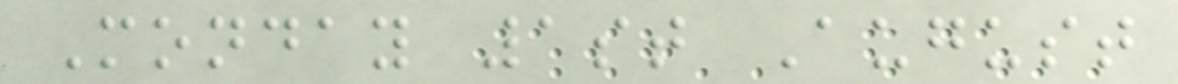Monday 1st August
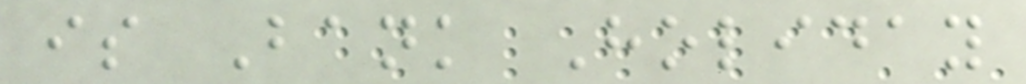is Bank Holiday
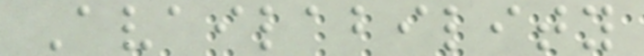Availability
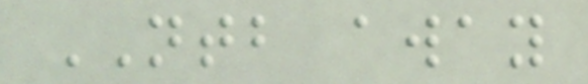NTB away
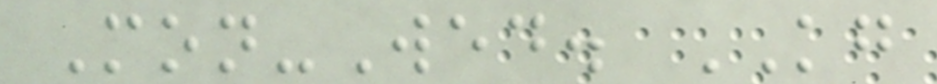Mon-Wed. KG
